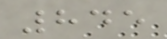845
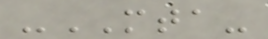-MTA-
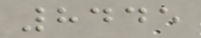8445
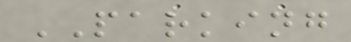PARKING
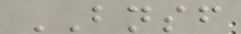BNSF
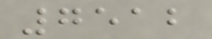7512
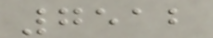7512
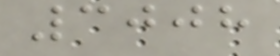3008
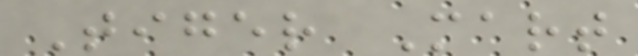Tiger Mart
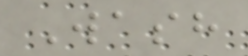Wash
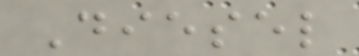Diesel
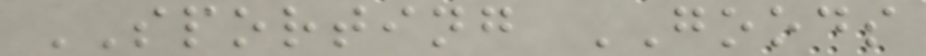SPORTING GOODS
